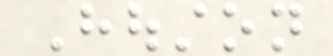Houston
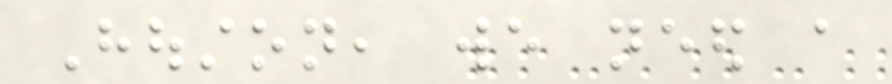Houston, we need a
